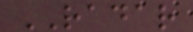RADAR
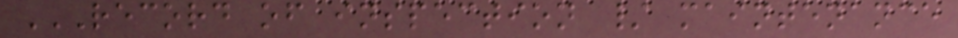RECORD OF INSPECTION / MAINTENANCE
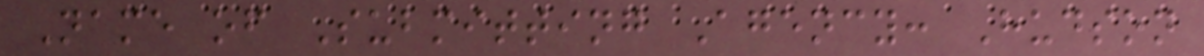Name of Submitting Agency: Hudson
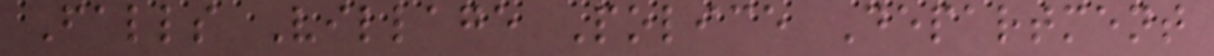Falls Village Police Department
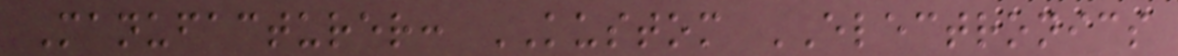Manufacturer: KUSTOM ELECTRONICS
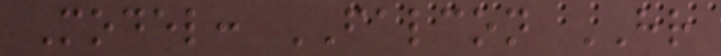Model: FALCON HR
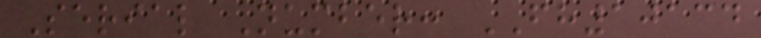Serial Number: FH10134
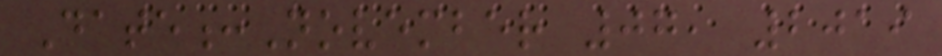Date:November 07, 2019
